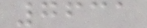7631
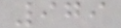979
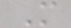M
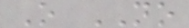O NO
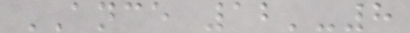ANCE 12'-8
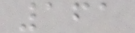161
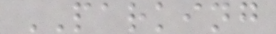PARKING
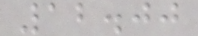12.00
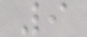9
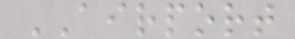AIRPORT
